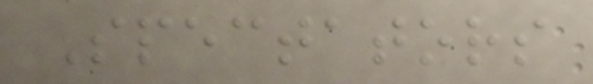Spectators
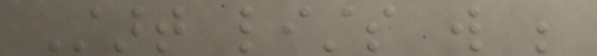Start lists will be
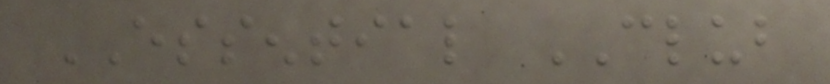ESSENTIAL CLUB
